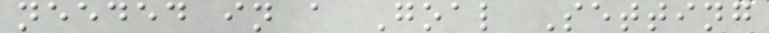needed in a Goal Setting
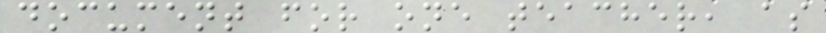document for one teacher, as
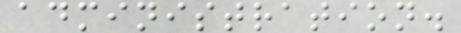administration.
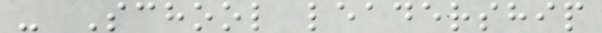- School leadership
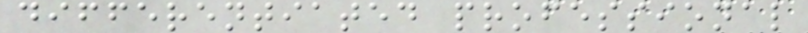differentiated professional
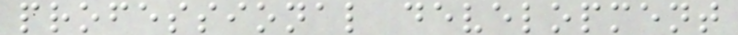professional development
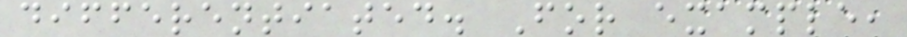differentiated. For example,
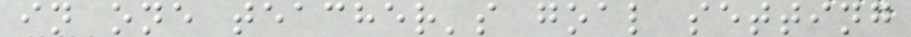in one teacher's goal setting
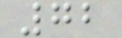72
